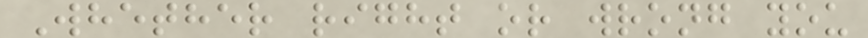Whether right or wrong you
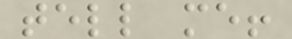tell me!
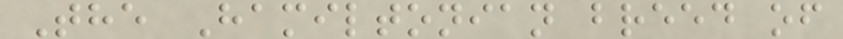The Hamiltonian breed of
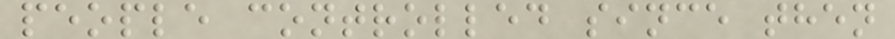people controlled since then
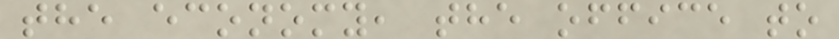the economy, the office to
